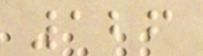126
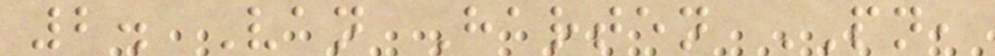2. Van Harten PN,
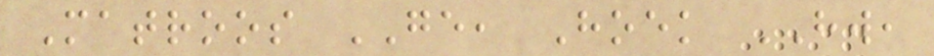Matroos GE, Hoek HW,
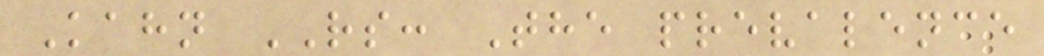Kahn RS: The prevalence
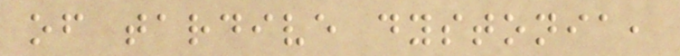of tardive dystonia,
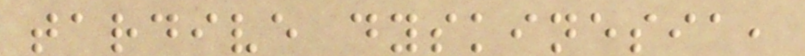tardive dyskinesia,
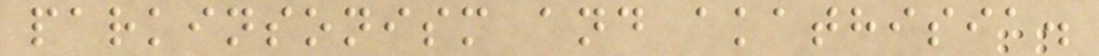parkinsonism and akathisia.
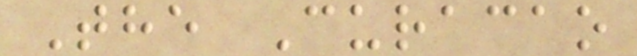The Curacao
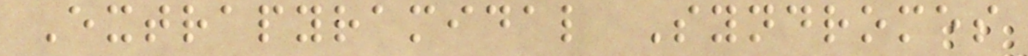Extrapyramidal Syndromes
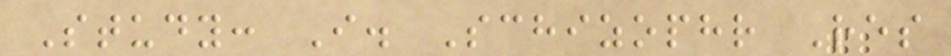Study: I. Schizophr Res
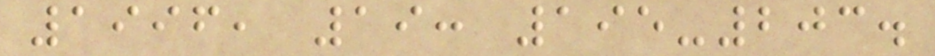1996, 19: 195-203.
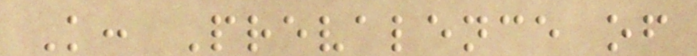K: Prevalence of
